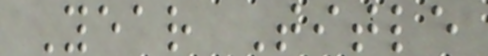Year Title
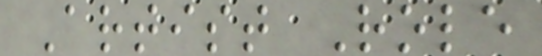Artist Role
